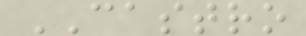CASTRO
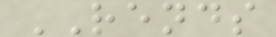RENDS
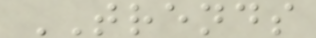TRENDS
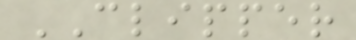CLIPPER
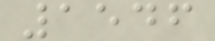1546
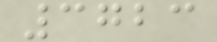3723
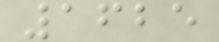1625
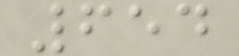654
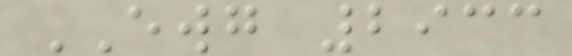EWG 2933
